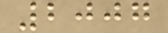2007
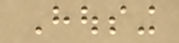Housing
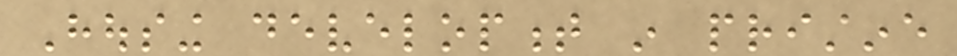Housing development in pristine
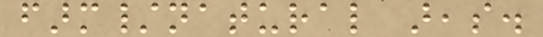farm/natural areas.
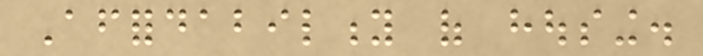Affordability of housing.
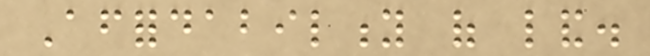Affordability of land.
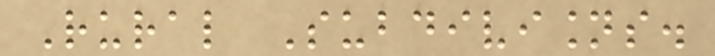Rural Subdivisions.
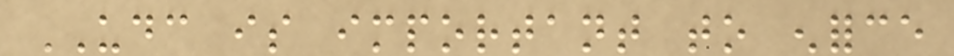UDC is important to enforce
